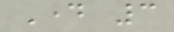Day 3
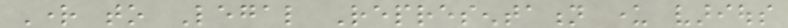Right to Legal Representation under various
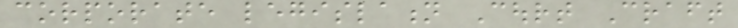corporate legislation Court Craft
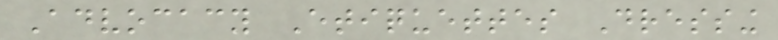Advocacy Etiquettes Dressing
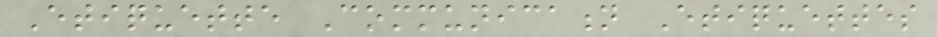Etiquette Communication Etiquettes
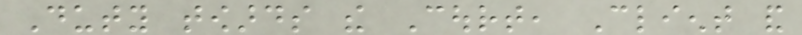Duty towards the Court, Client and
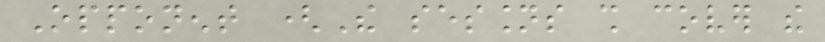Opponent (The sessions shall cover the
